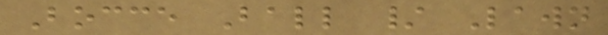Bocce Ball / Lawn
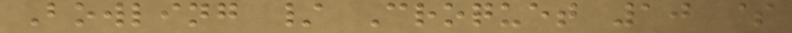Bowling / Croquet 10 $
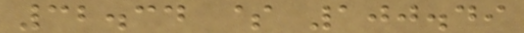32.34 $ 100.49
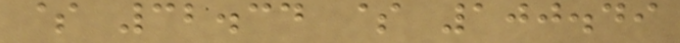$ 32.34 $ 100.49
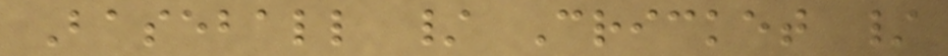Baseball / Cricket /
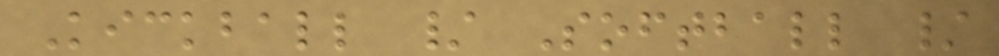Kickball / Softball /
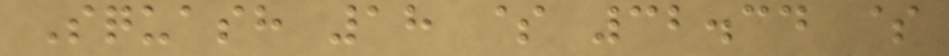Squash 18 $ 32.34 $
